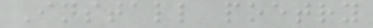Install poetry
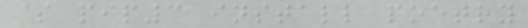$ pip3 install poetry
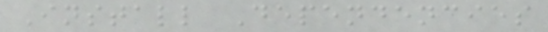Install Dependencies
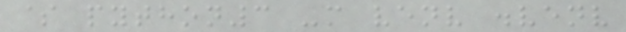$ python3 -m venv .venv
